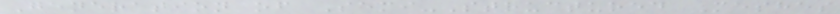Generation of Semi-Structured Meshes
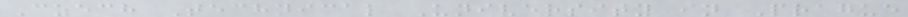Czech Technical University in Prague
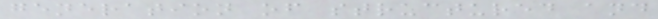generation of structured and
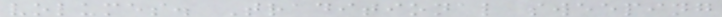volumes. Traditional sweeping
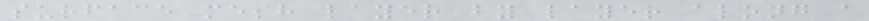surface mesh layer by layer along a
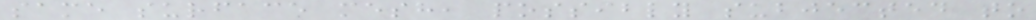same surface mesh, possibly subjected to
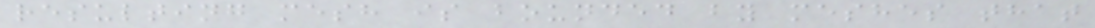resulting mesh is bounded by meshes that
